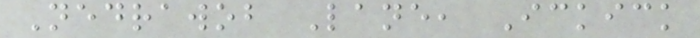Nedrawob Lane, Ickick
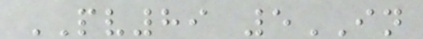PV89 5IN
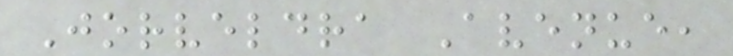Jorveldra Avenue,
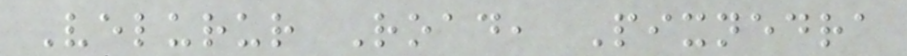Velurur Road, Pixnedra
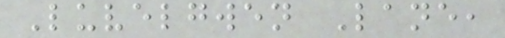Luvelgwen Lane,
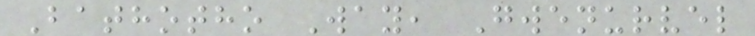Bathotho Way, Gwenurvel
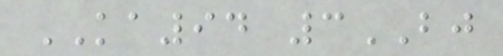KA94 3BJ
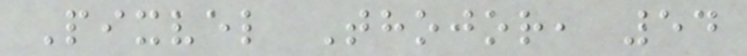Pixvel Thojor, 54
